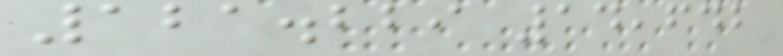121.229 14,642
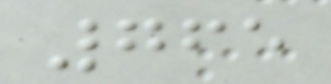765
